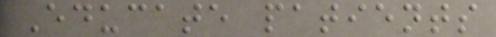Educate patients
